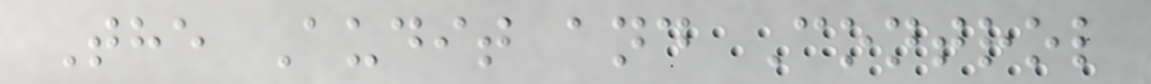The Audit and Control
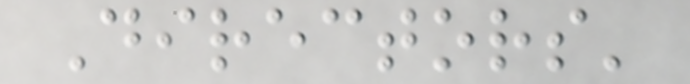Directors'
